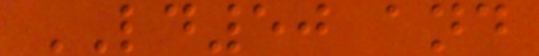LD50 and
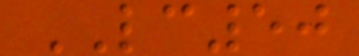LC50
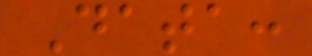Data:
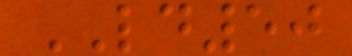LD50
